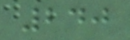240
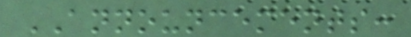ANNOUNCEMENTS:
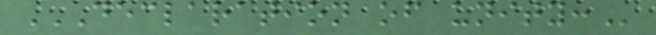DECLARATION OF UNITY:
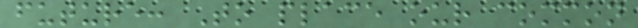future: To place our common
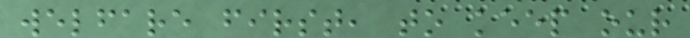welfare first, to keep our
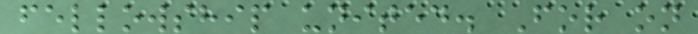fellowship united. For on
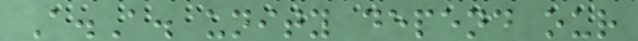A.A. unity depend our
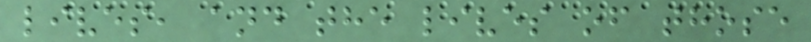lives, and the lives of those
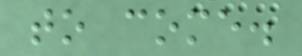to come.
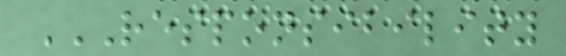RESPONSIBILITY
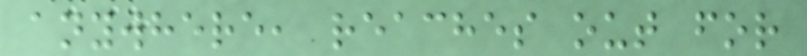anywhere, reaches out for
